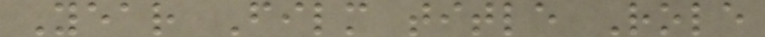Year Film title Role
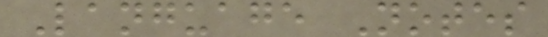Language Notes
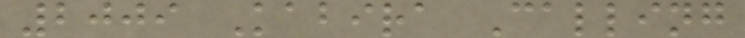2009 Kabira Calling
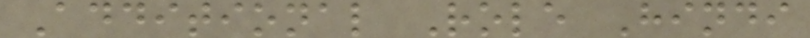Additional Role Hindi
